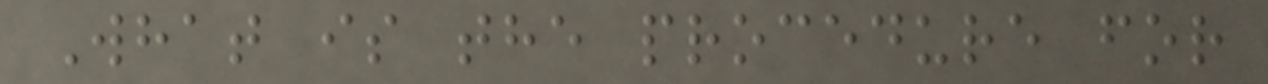What is the procedure for
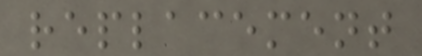replacement
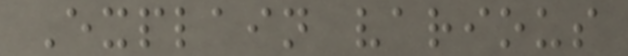Explain various
